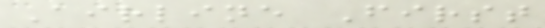Airline First
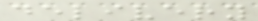delivery
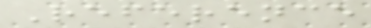Reference
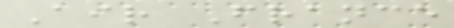Air France
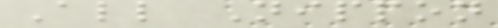All Nippon
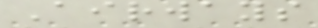Airways
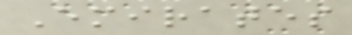Emirates
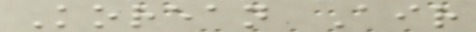Korean Air
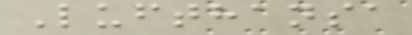Lufthansa
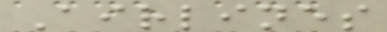Airlines
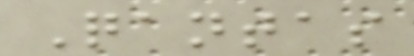Qantas
